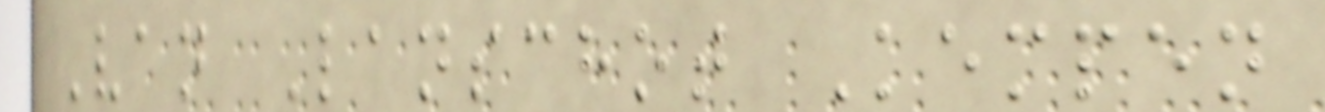Van Lanschot Kempen
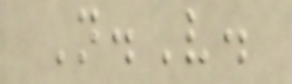N.V.
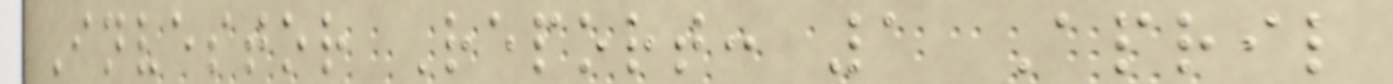Investor Report: 1 April
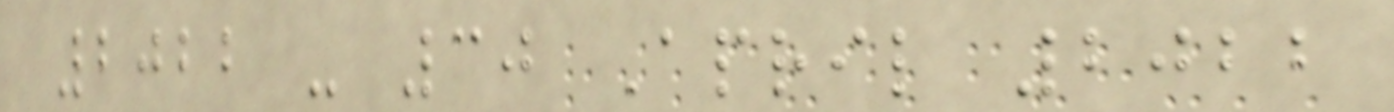2022 - 30 April 2022
